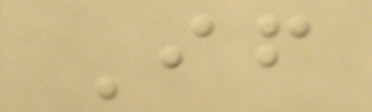If
